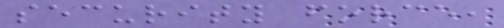security force,
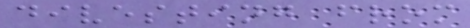divesting from
